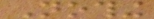Nothing
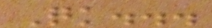Quick...
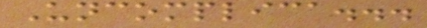Uncomplica...
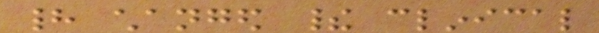had changed their clinical
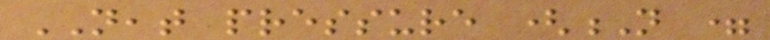NEAT pressure (N =
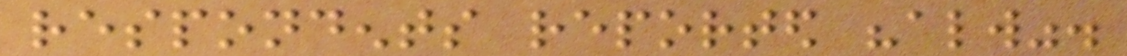respondents reported "always".
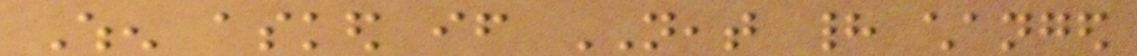When asked if NEAT had changed
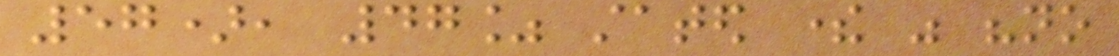57), 47% stated there was "no
